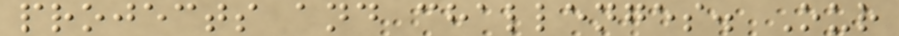projects and challenges. Our
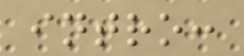intro:
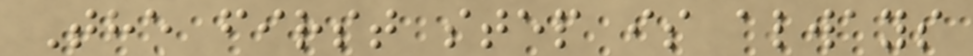The first step is always
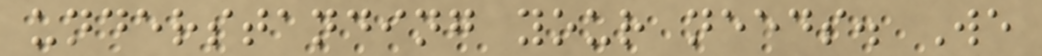understanding your needs. We
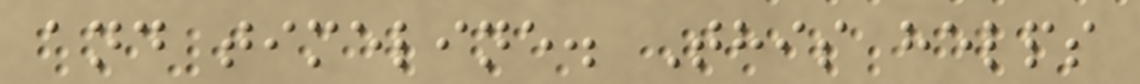and timeline. This helps
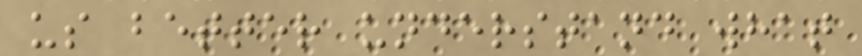us better understand what
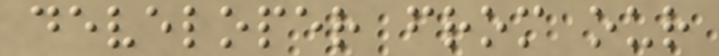developer from our
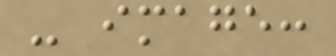- image:
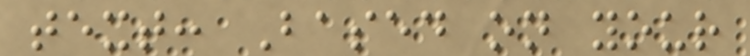text: Based on your
